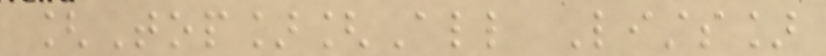[Top][All Lists]
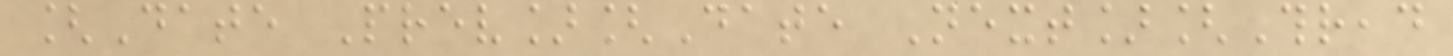[Date Prev][Date Next][Thread
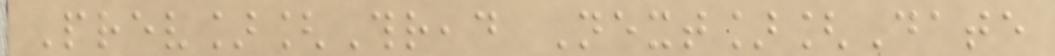Prev][Thread Next][Date
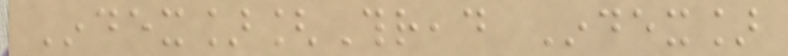Index][Thread Index]
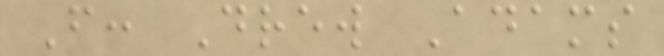From: Drew Adams
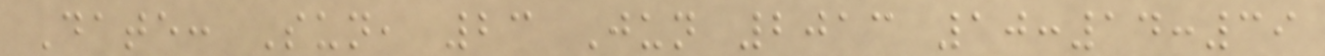Date: Sun, 23 Jun 2013 10:14:39
